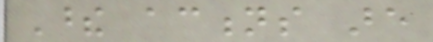These actions are
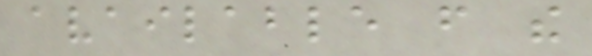available from the
